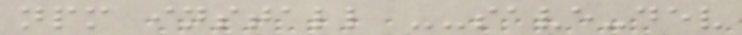npm install --save-dev
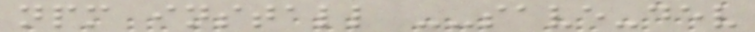npm install --save-dev
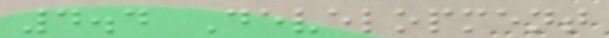4.4 Development
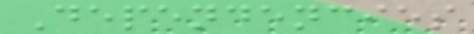Dependencies
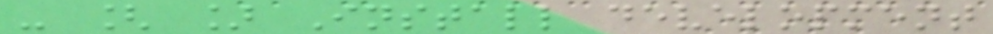- [ ] Install development
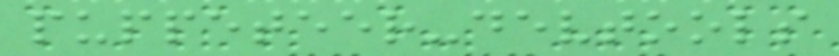puppeteer-devtools
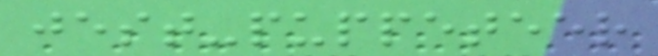jest-puppeteer
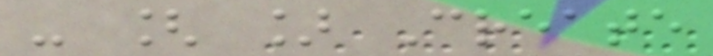- [ ] Create
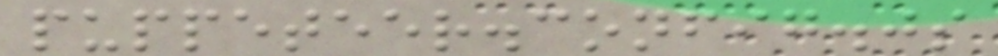puppeteer.config.js
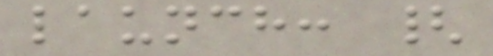launch: {
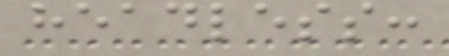headless:
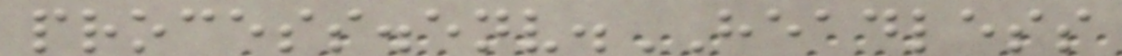process.env.HEADLESS
